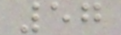57
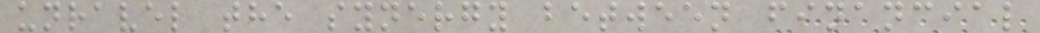unravel the synergy between financial
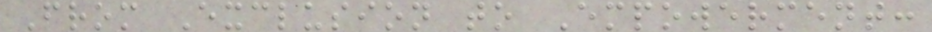From Exclusion to Empowerment:
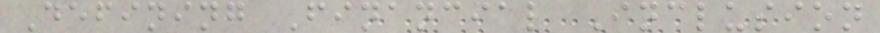Defining Financial Inclusion
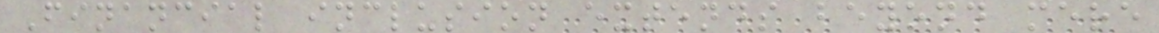Financial inclusion extends beyond mere
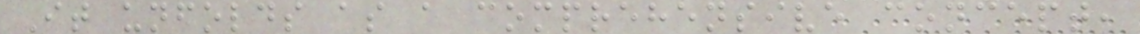It unfolds as a comprehensive concept,
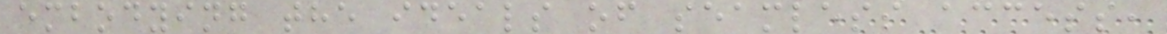embodying the ideals of seamless access,
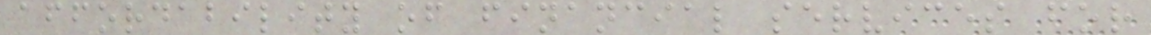affordability of financial services for
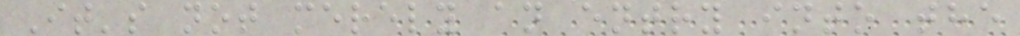It's not merely an entry into the
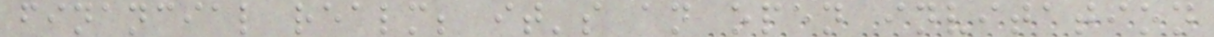financial realm; it's an open invitation
